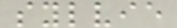sylvie
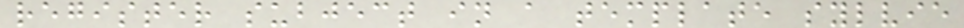register subject in a template sylvie
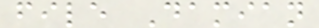file Damian
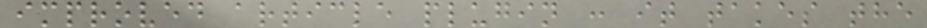improved article plugin : it takes the
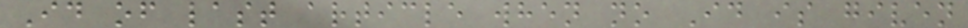Id of last article when no Id is given
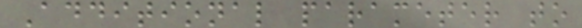Additional parameter to
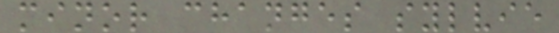minor changes sylvie
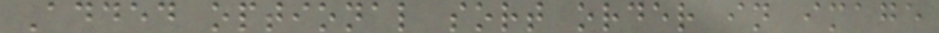Added optional sort order in image
